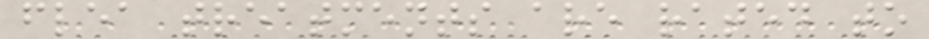flea treatments are rated to
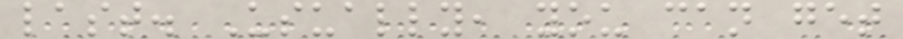last. Usually, you can get
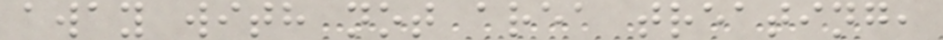away with not area treating,
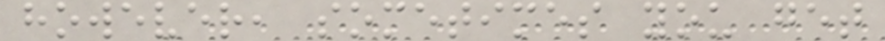however, sometimes you get
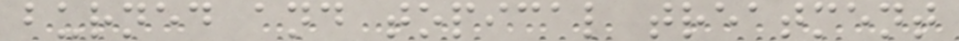burned and topical treatment
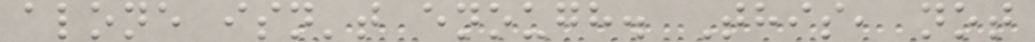alone isn't enough. This, not
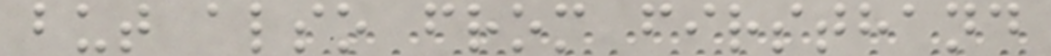but also from firsthand
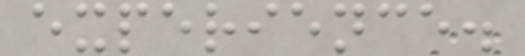experience.
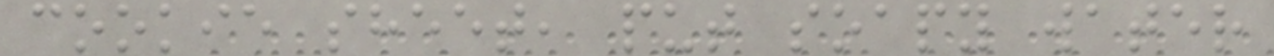cookie sheet, put soapy water
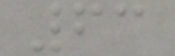63
